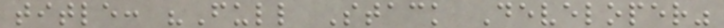title: "Full Stack Developer"
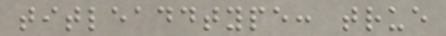titleaddtype: true
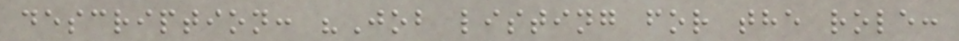description: "Job listing for the role:
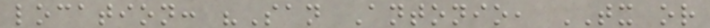location: "San Antonio, TX or
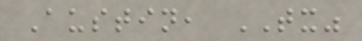Austin, TX"
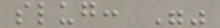slug: ""
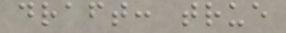draft: true
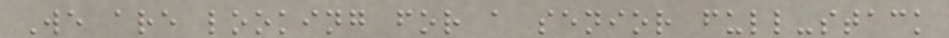We are looking for a senior full-stack
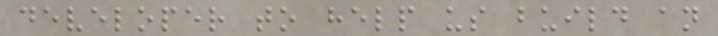developer to help us build an
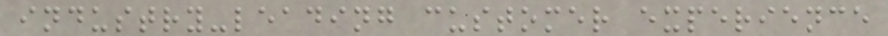industry-leading customer experience
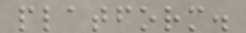platform.
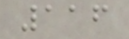116
